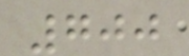700
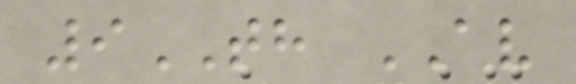9TH AV
